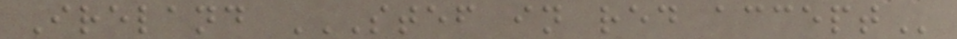Ireland STEF IN RED ACCEPT
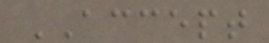ACCEPT
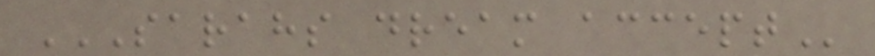SARAHS DREAM ACCEPT
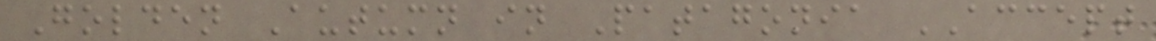Golden Autumn in Patagonia ACCEPT
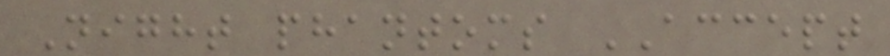Night phantoms ACCEPT
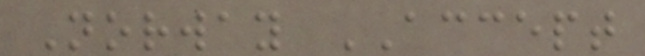Norway ACCEPT
